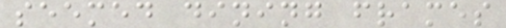seemed dining frames
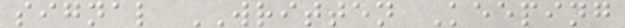signal WRITTEN Keeping
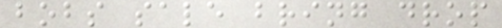bobs sale bring drop
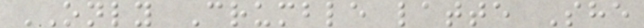ONLY Crumble latte She
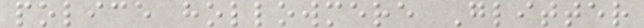police hollowmere Glitter
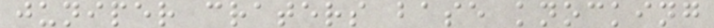juniper craters base knocking
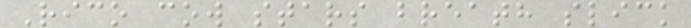Rico cow stars breath slick
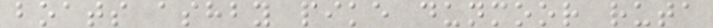boats ashby pike dunmoor ruta
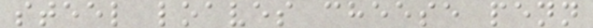steel loaves cheese penn
